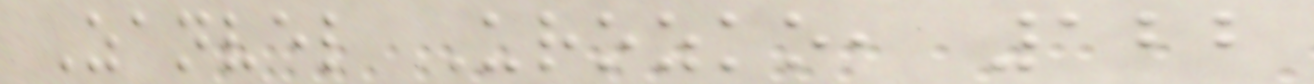Zanvel Urozko, 122
